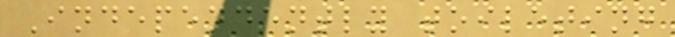Independently toileting
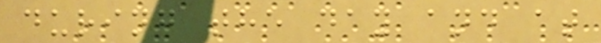during the day and at
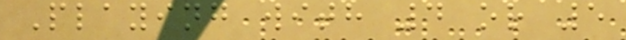Playing with 4 or 5
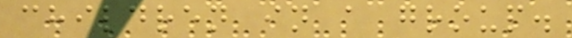children in a group.
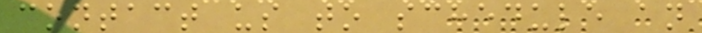contact us to schedule an
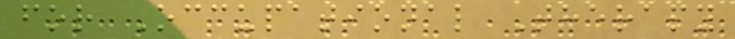for Occupational Therapy
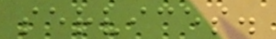services.
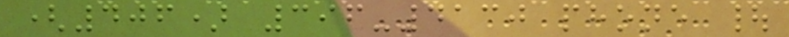(406) 396-4130 phone |
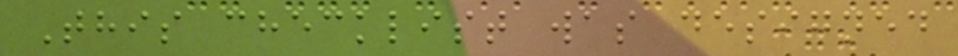This checklist was designed
